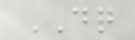DQ
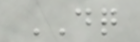DQ
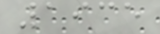1935
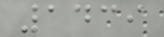1439
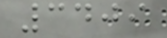3409
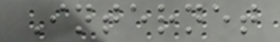Internet
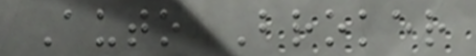Auto Broker
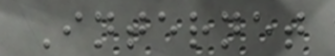Internet
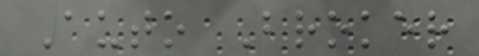Auto Broker
